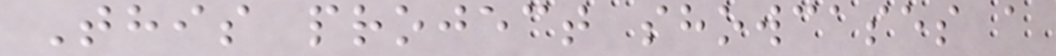This project showcases a
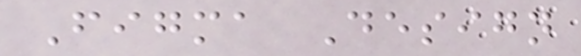Figma Design
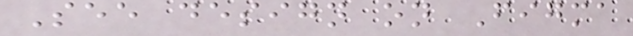See design on Figma
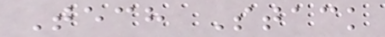Tech Stack
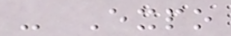- Expo
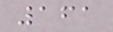161
